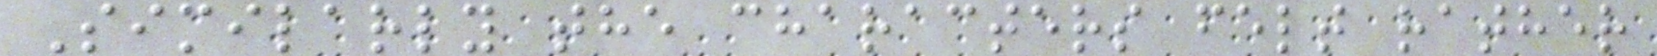Similarly the characters felt rather
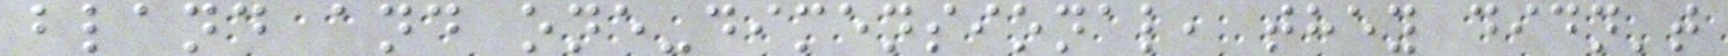bland and one-dimensional, they didn't
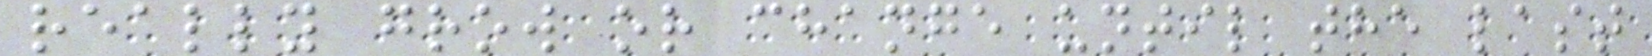really grow or change until the last
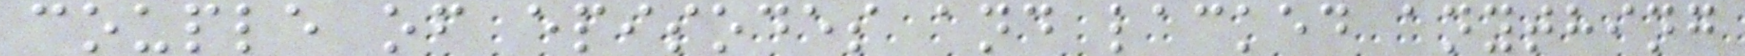couple of episodes and lacked anything
